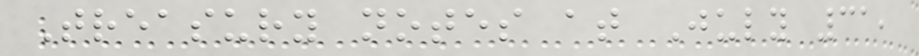Treasury notes at July 31,
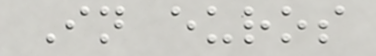In euros
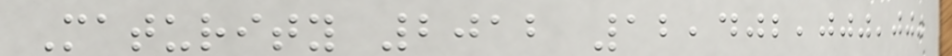Maturity 2012 12,402,000,000
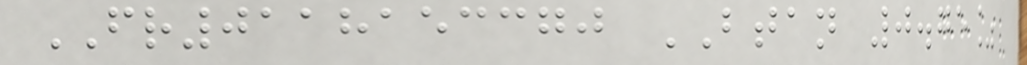FR0118153370 BTAN 0.75%
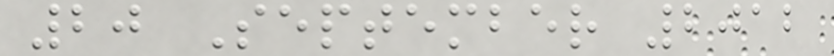20 September 2012
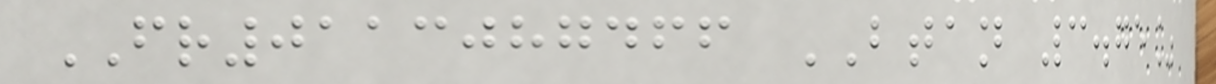FR0113087466 BTAN 3.75%
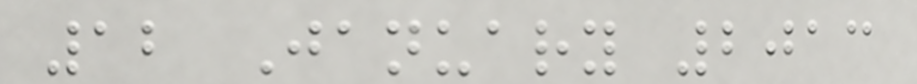12 January 2013
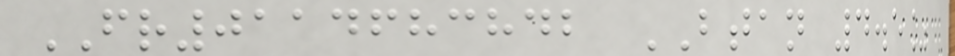FR0114683842 BTAN 4.5%
